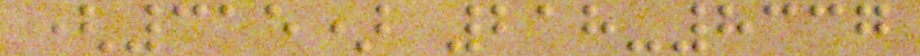(315) 218-8337
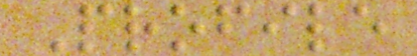Profile
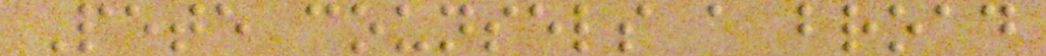Pete counsels a broad
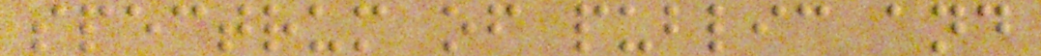spectrum of public and
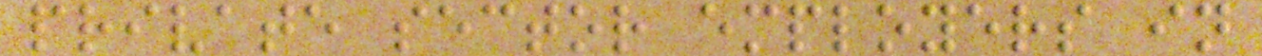private sector employers in
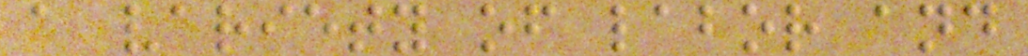a variety of labor and
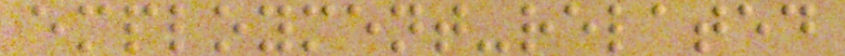employment-related
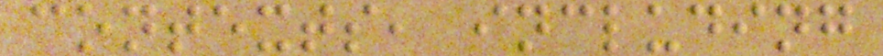contexts, including
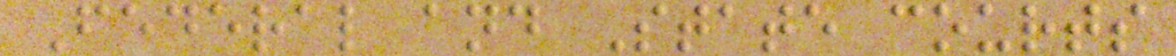Federal and State courts
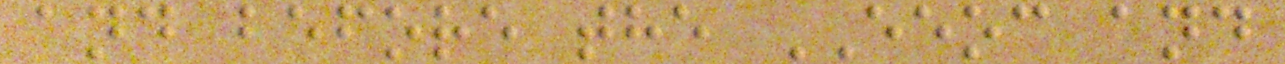and before the EEOC and
